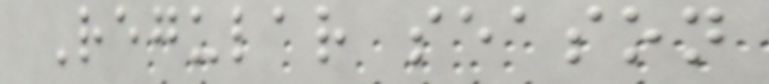Regular season
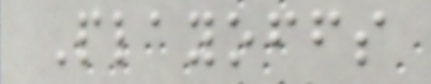Playoffs
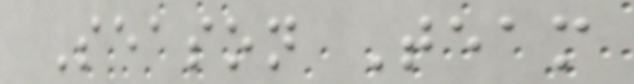Season Team
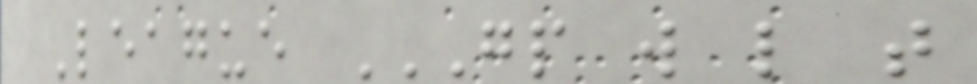League GP W L T
